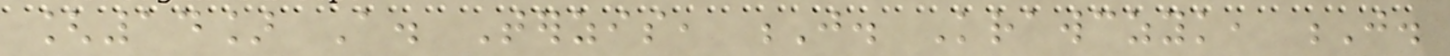[14] A. Terzis, J. Krawczyk, J.
